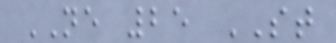NE 25 ST
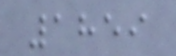1859
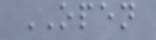OPEN
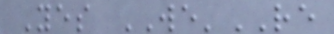Yes WE'RE
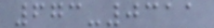673-0311
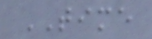TIME
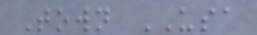Town USA
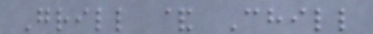Grill & Chill
